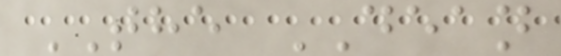THE DEAN
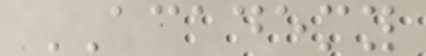ACADEMY
